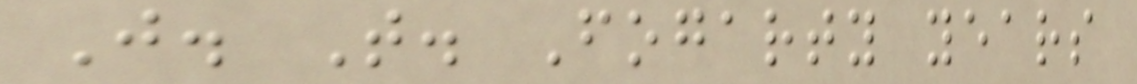J. T. Fogarty years
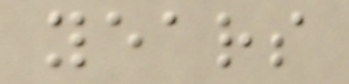years
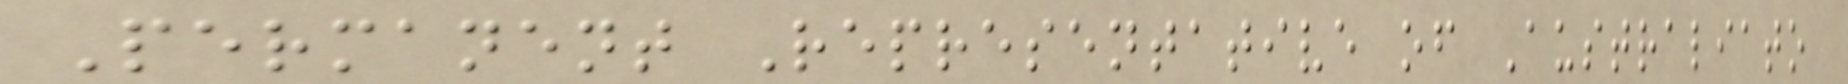Permanent Representative of Australiato
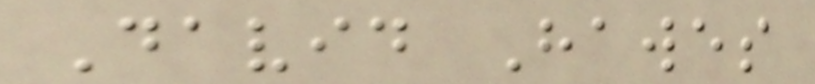David Hawes
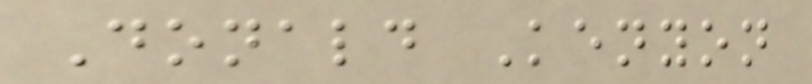Donald Kenyon
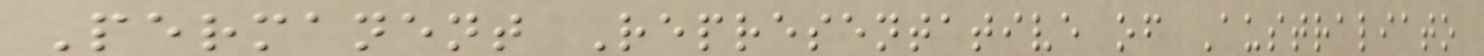Permanent Representative of Australiato
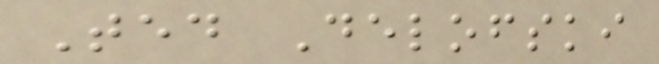Ted Delofski
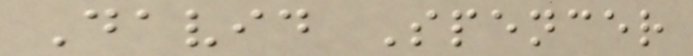David Spencer
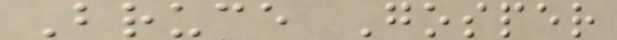Bruce Gosper
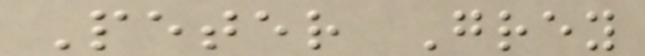Peter Grey
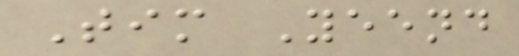Tim Yeend
